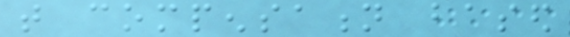that compensation based
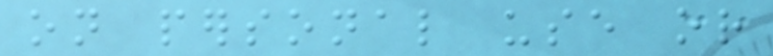on personal use or
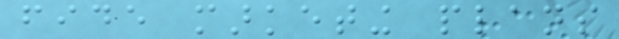fide marketing plans
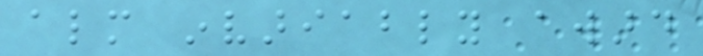almost invariably award
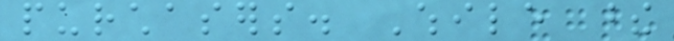purchasers. While these
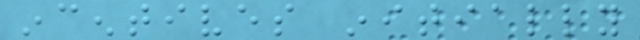incentives initially
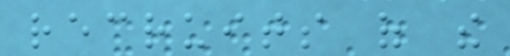recruits of the
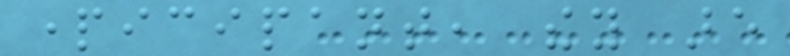participant, they are
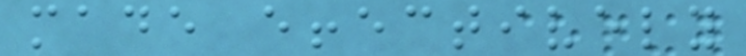made effectively
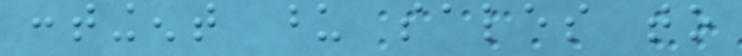contingent upon sales to
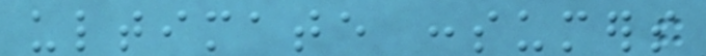ultimate consumers
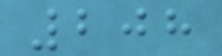208
